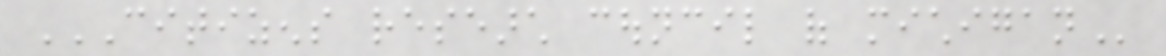CITIZENS RESEARCH COUNCIL OF MICHIGAN
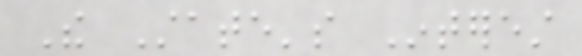The State's Interest
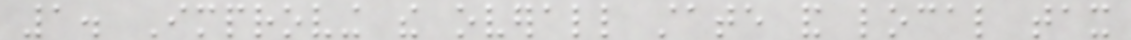1. Improving the overall state and local tax
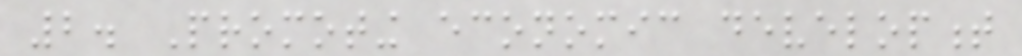2. Promoting economic development
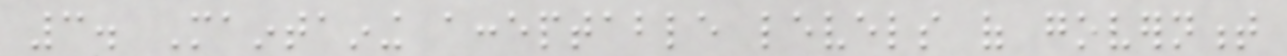3. Maintaining acceptable levels of government
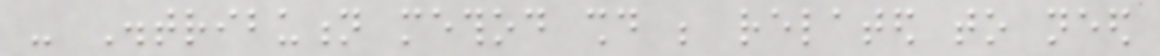- Distribution method should be related to need
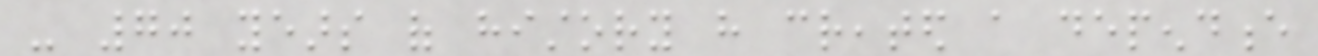- 70 years of history have created a dependence
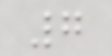7
